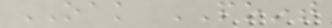OAK POINT
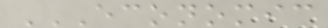ECONOMIC
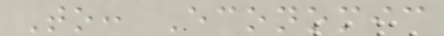To: Economic
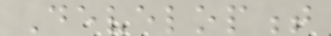Development
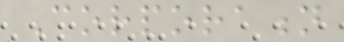Corporation
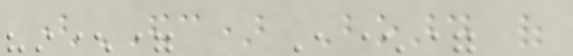(EDC) Board of
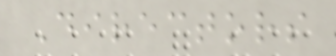Directors
